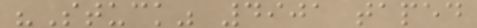"Stuck" 4901 taped
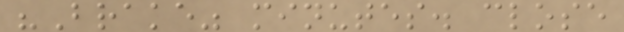"Brake" minutes. close
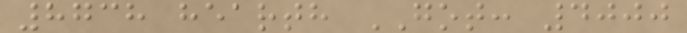8738 hearth GOT: 4000
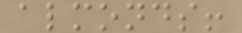almonds!
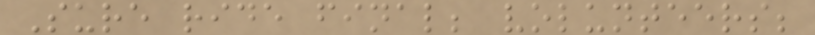Sure ride final; volunteers;
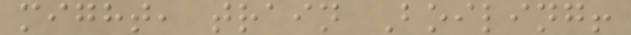might, train Boiling!
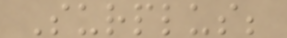Surplus;
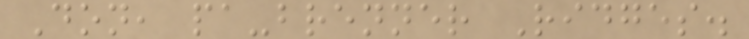Don, pa-brenner Ridges.
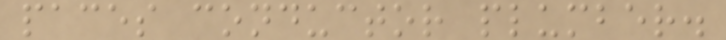paces conductor plumber.
